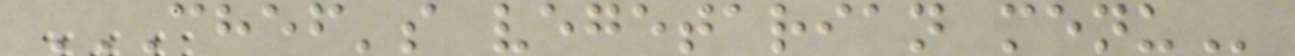CHEF'S VEGETARIAN MENU
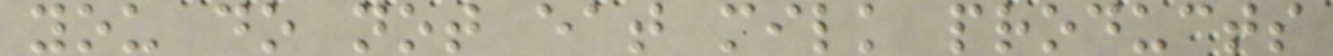you do not eat milk products
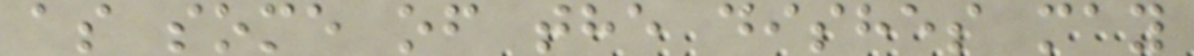as some of the dishes may
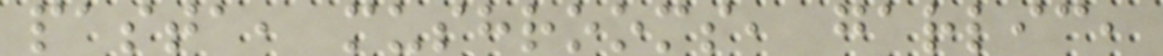pasta, mushrooms, garlic,
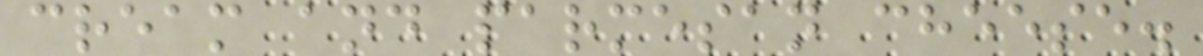cream and parmesan cheese.
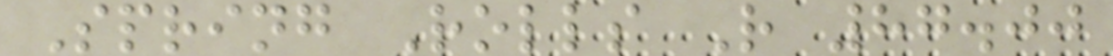Spring Rolls R 87.00
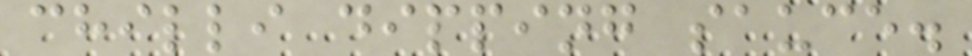chilli dipping sauce.
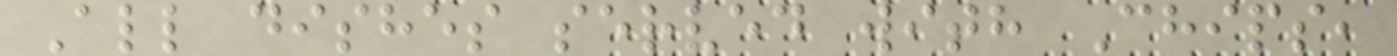All dishes served with Chips,
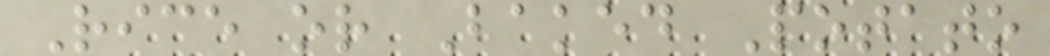Rice or Baked Potato
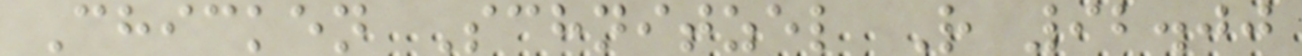Chicken Schnitzel R 92.00
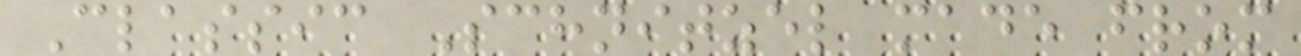Classic Schnitzel made from
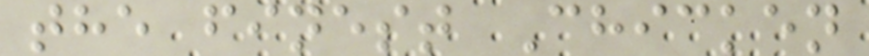the finest Chicken
